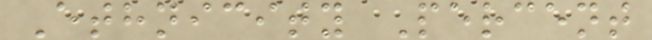Ethnicity Percent
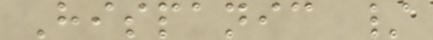Hispanic /
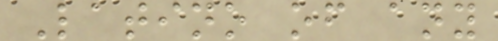Latino of any
